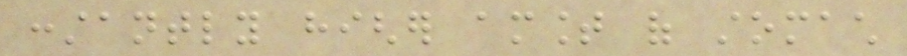constantly higher amount of stomach
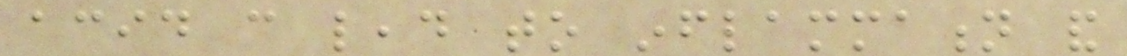acid can lead to inflammation and
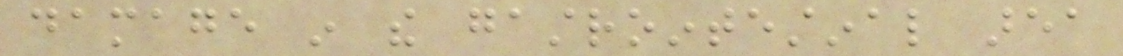damage in the gastrointestinal area
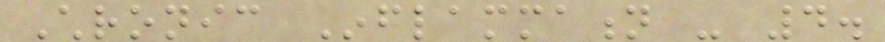Chronic Inflammation - 4.
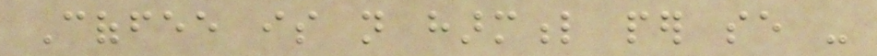Coffee is not harmful per se -
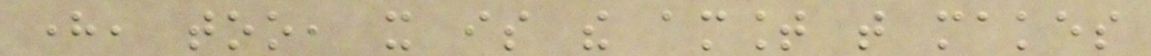here, too, it is the amount that makes
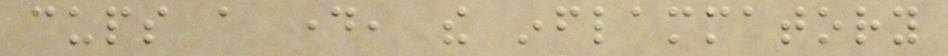cups a day, the inflammatory
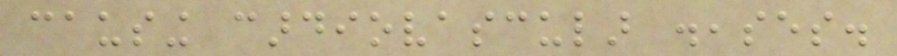causing cardiovascular diseases.
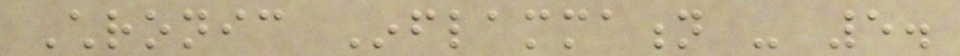Chronic Inflammation - 5.
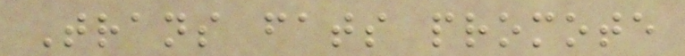Trans fats promote
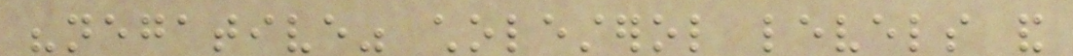"negative" cholesterol levels and
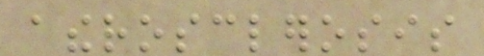atherosclerosis
